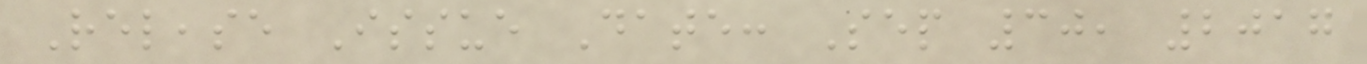Release Issue Date: Sep 30, 2017
